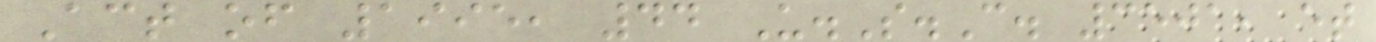Act of 1995, 44 U.S.C. 3501, et
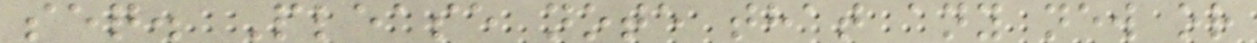seq. Please note that any new or
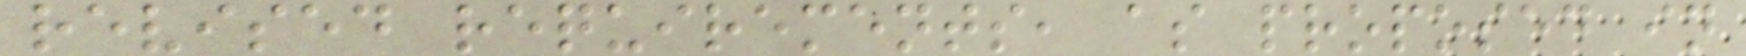revised requirements, as proposed in
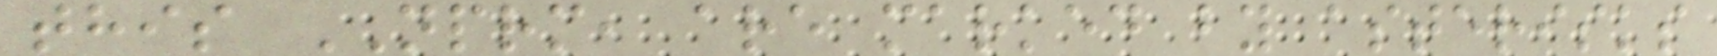this NPRM, are marked by asterisks
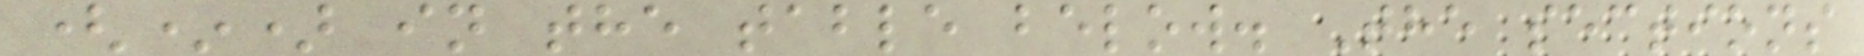(*) in the table below. The sections
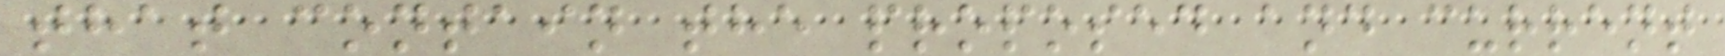that contain the proposed and current
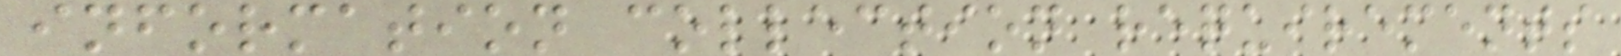information collection requirements
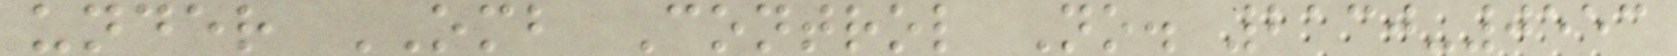under OMB Control No. 2130-0553
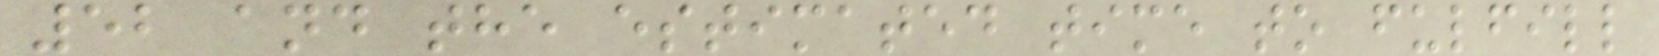52 and the estimated time to fulfill
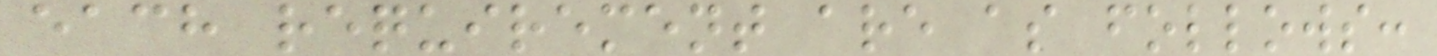each requirement are as follows:
